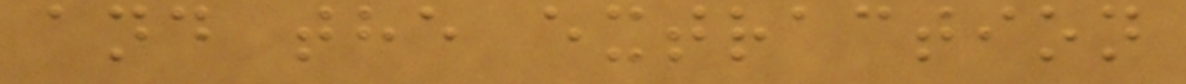and the extraction
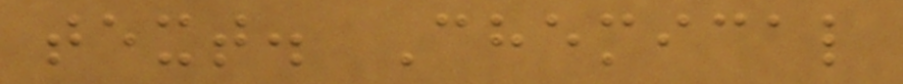text. Chemical
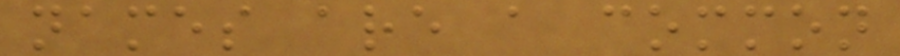names are a common
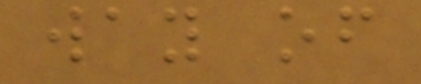way of
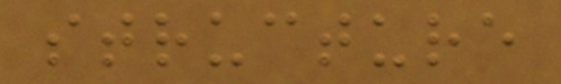structure
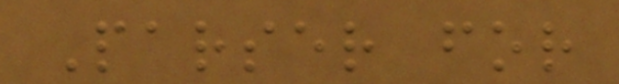Parser for
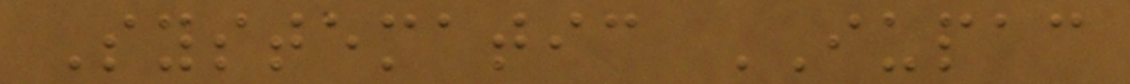Systematic IUPAC
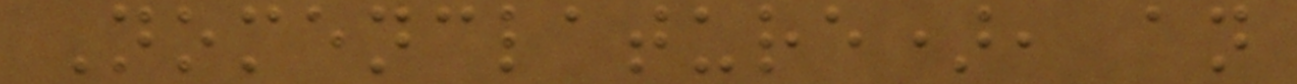Nomenclature), an
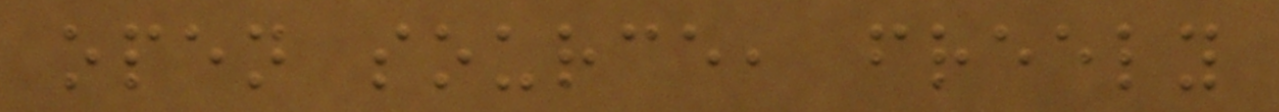open source, freely
